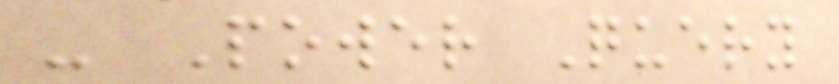- Power Query
